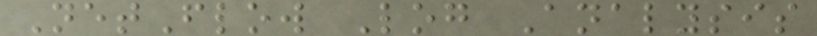NetFlow Log Analysis
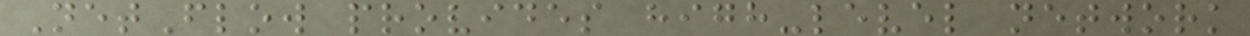NetFlow provides high-level network
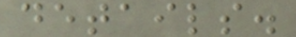details.
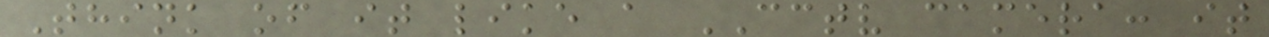Think of it like a CCTV camera: it
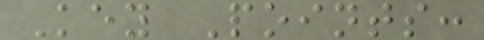Key Points:
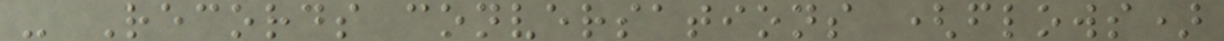- Records conversations (flows)
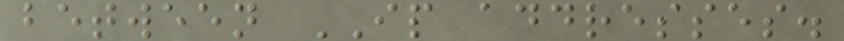between IP addresses.
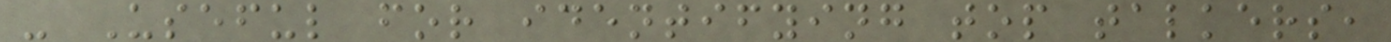- Useful for identifying top talkers,
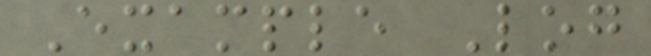Example Log
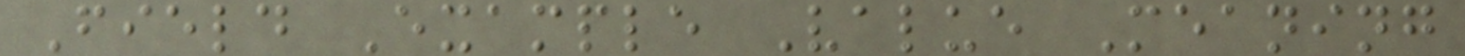Field Example Value Meaning
